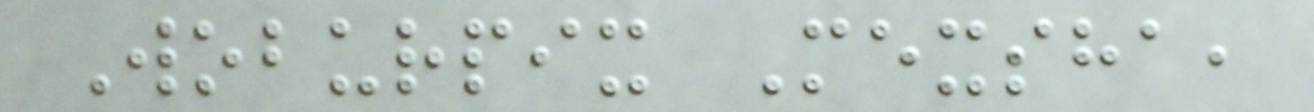Woburpix Mexsha,
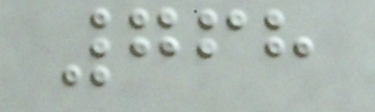768
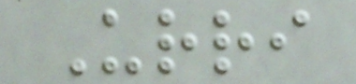Urri
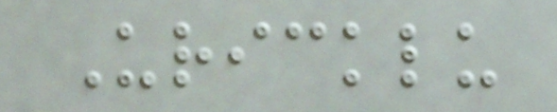Uricklu
